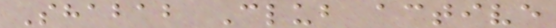Shabab Club active
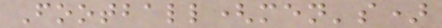Football(men's)
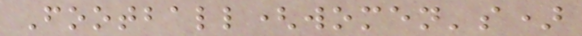Football(women's)
